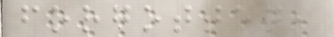forgotten,
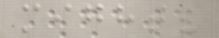might?
